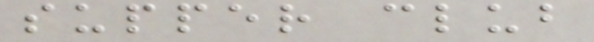supper club
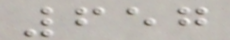657
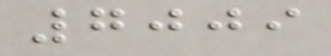7009
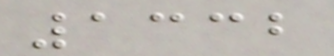1332
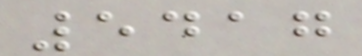5417
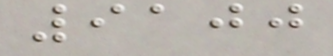9100
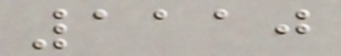1110
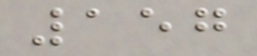157
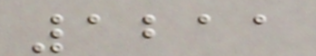1211
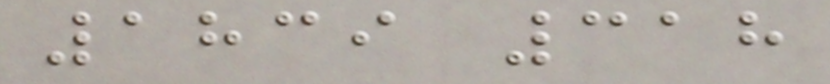1839 318
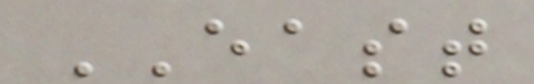EAST
